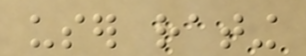user rating
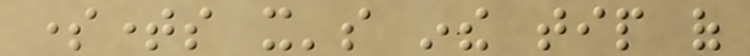sometimes it's inthe tip of
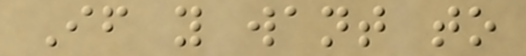If you want to
